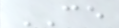CE
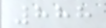888
